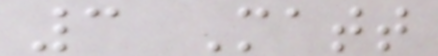3 Matt
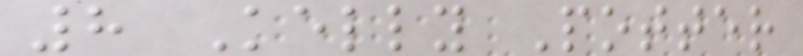8 Kelly Potter
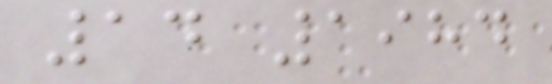14 1984
